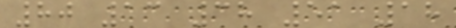80 13 38 51 18
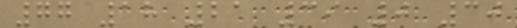77 18 21 39 0 30
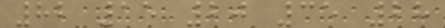82 15 20 35 28
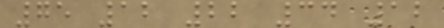75 12 22 34 12
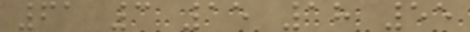61 3 15 18 55
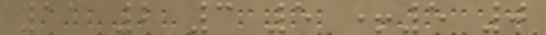11 2 3 5 +5 0
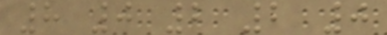8 0 2 2 0
